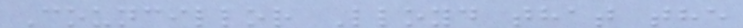Councillor Lloyd that the
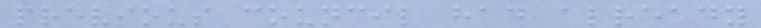previous council had already
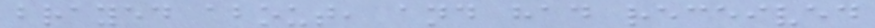brayed about, and had received
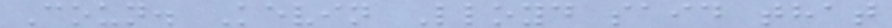Coun. Kevin Lloyd said that
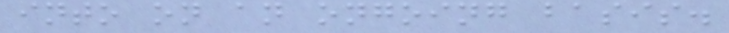into on an ongoing basis.
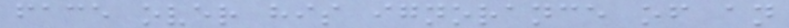face over his ignorance of an
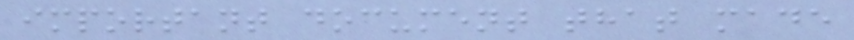important document that made
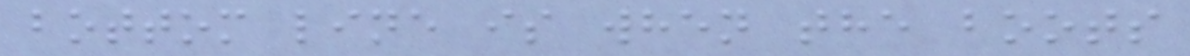bottom line is when the boots
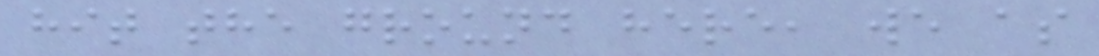hit the ground here, we as
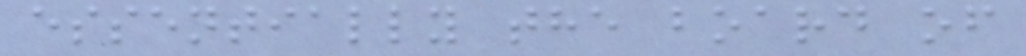essentially the board of
